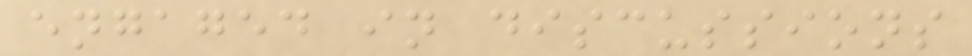engaged in discussions
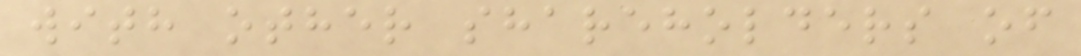with other shareholders of
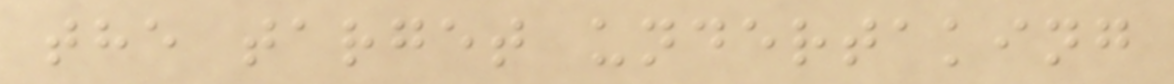the target undertaking
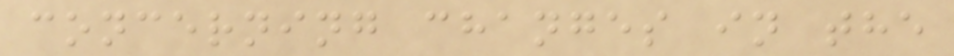concerning changes in the
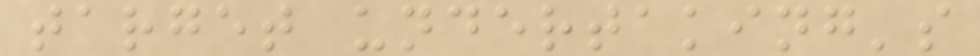target undertaking's
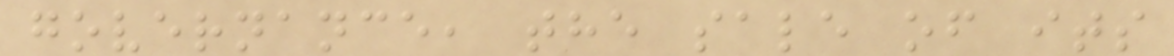governance, the sale of its
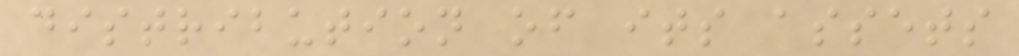distribution of its assets
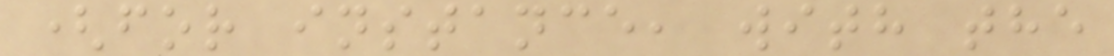(for instance, with the
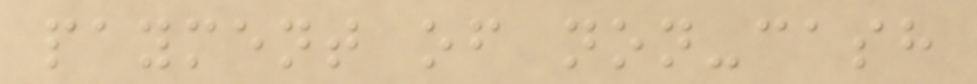payment of non-cash
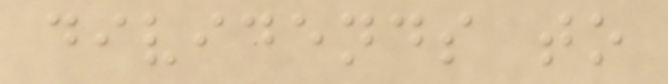dividends to
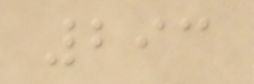293
